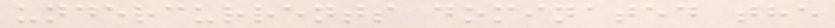undercurrents dominated the
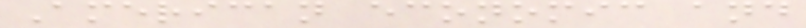American economic and
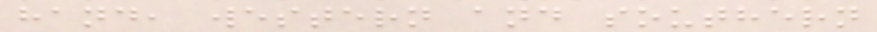hand, western and southern
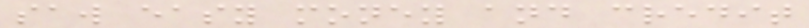saw easy money and credit
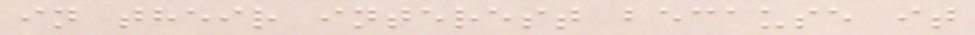in their interest because it
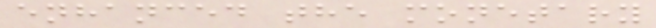enhanced the monetary
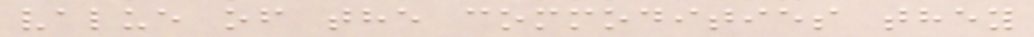value of the commodities they
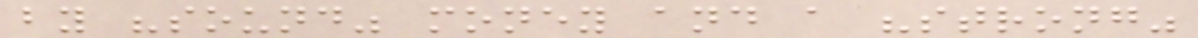by "sound" money and a "strong"
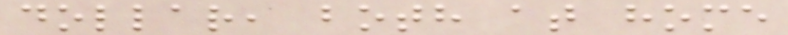dollar, both at home
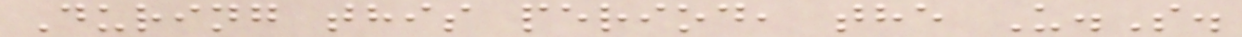During this period, the U.S.
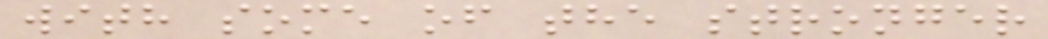with some of the stronger
